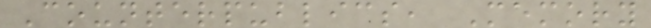Counterpublics, Memory
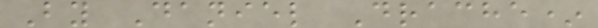By Daniel Drache*
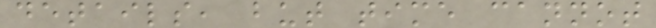details, but time cannot
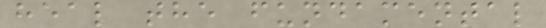heal the fundamental
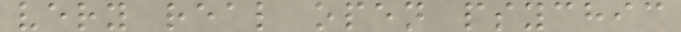very real open psychic
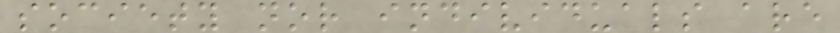society nor individuals are
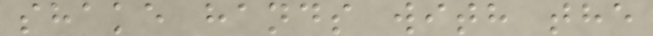shake hands with the
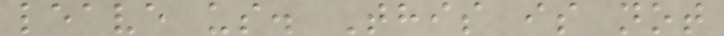leave us. This is not
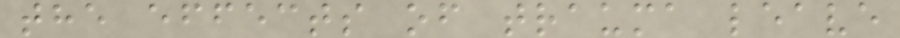the effects of trauma leave
